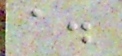a.
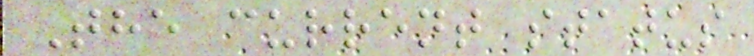The current status
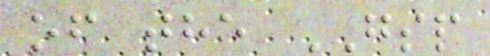of the GSP
